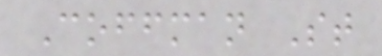Coffman St
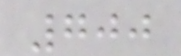700
